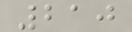210
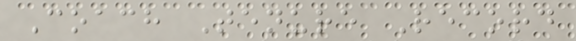Coach Tenure Record
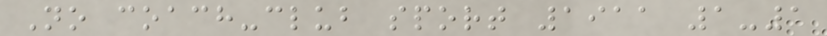No coach-club sport 1911 1-1
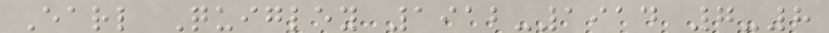Earl Quigley 1912-1914 7-8
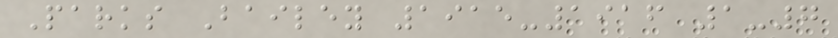Parks Bailey 1915-1916 1-7
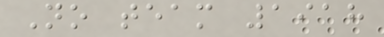No team 1918
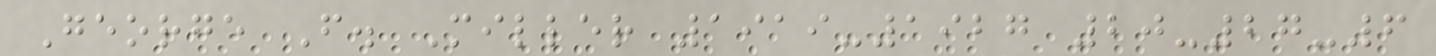George F. Miller 1919-1927 20-27-6
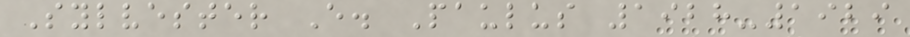Sylvester E. Paulus 1928-1929
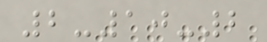2-10-2
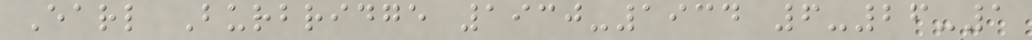Earl Burbridge 1930-1934 6-26-1
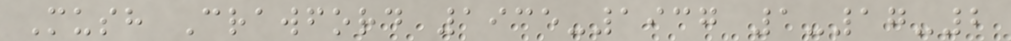Mush Crawford 1935-1937 1-17-2
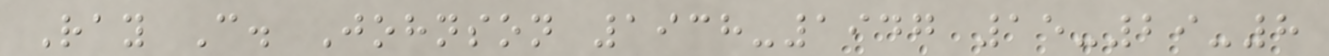Ray C. Johnson 1938-1947 15-29-8
